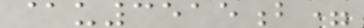@u3515b=
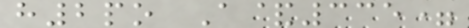h2po A&335=
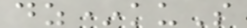dz*kuS
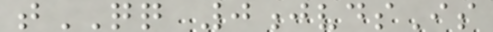tQQ 0jvdsIs
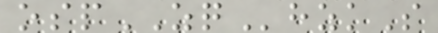ospZQhzkS
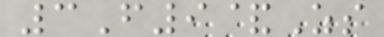3F9&Zs
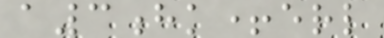a3hk+erl
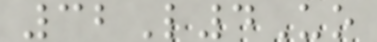32L4Uo
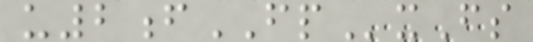u2fFPxFs
